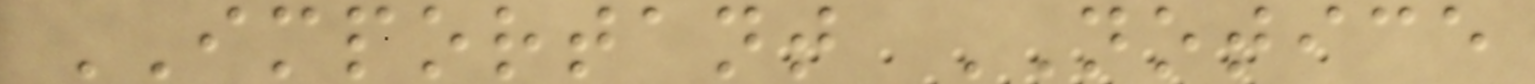IMPORTANT NOTICE
